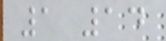1 14
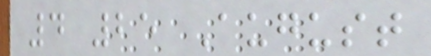4 25 August
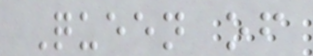Queen of
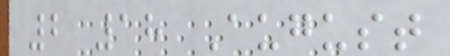2 18 August
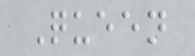Queen
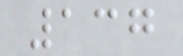137
